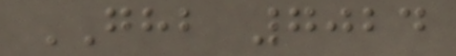GHB 7024
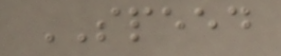SPEED
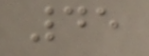45
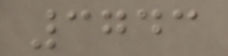3743
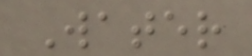Water
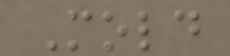Mold
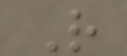R
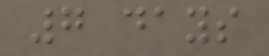7 days
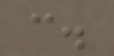c.
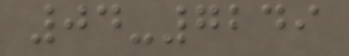04-7249
